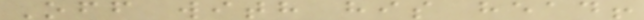Off with his head!
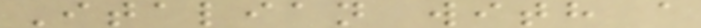Italian with a
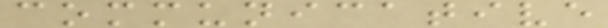communicative
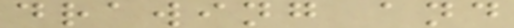drawing and
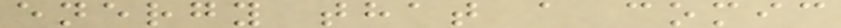energy that a comic
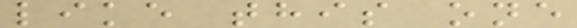like this one
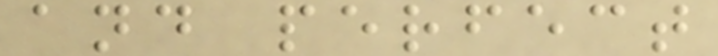and perfect
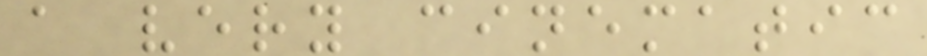a very cinematic
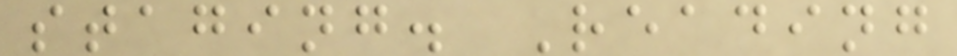staging. Reading
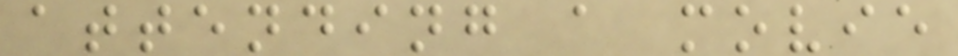attending a movie
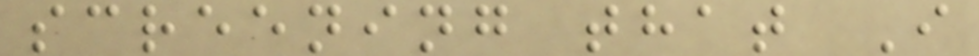screening that I
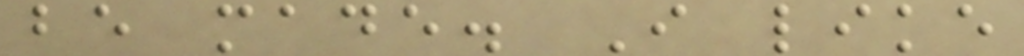be made. I like
